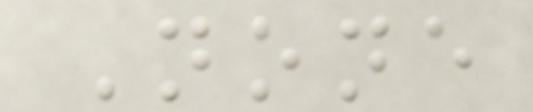None
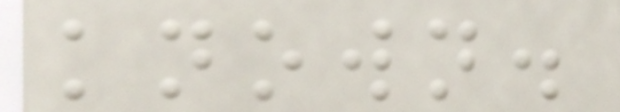known.
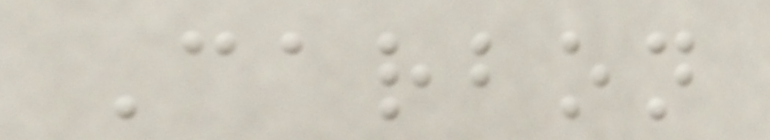Carbon
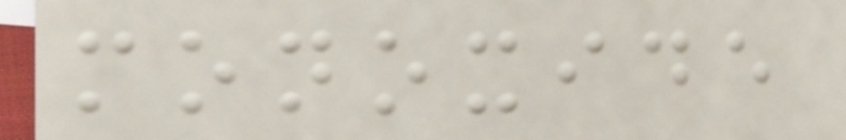monoxide
